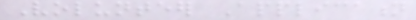Volunteer Application
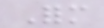Form
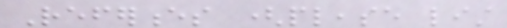References (please list
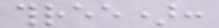three):
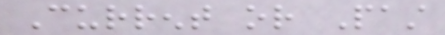Current or Past
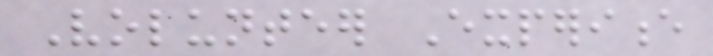Volunteer Experience
